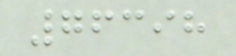76398
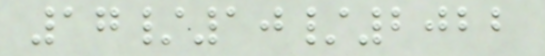17/10/2022
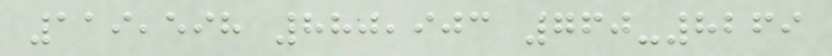119,598 880,903 760-8269
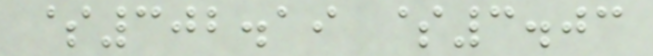$302.19 $3.03
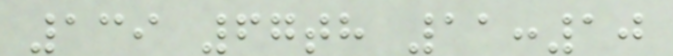139 67th 11:10
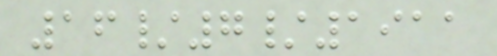16/7/1911
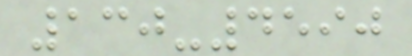130-4590
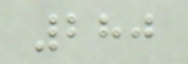280
